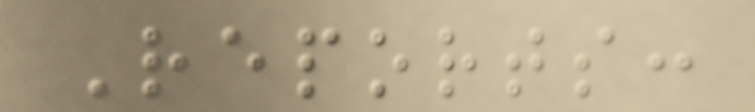Reports:
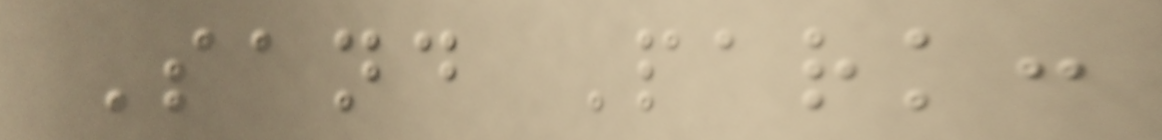Sand Park:
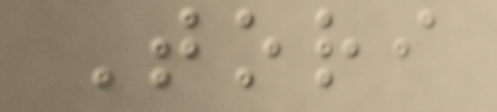Tori
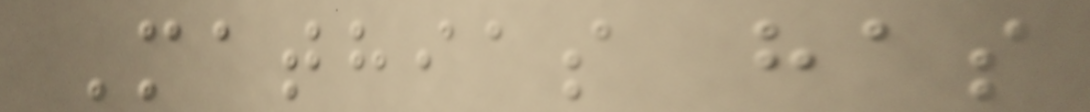Mathias has
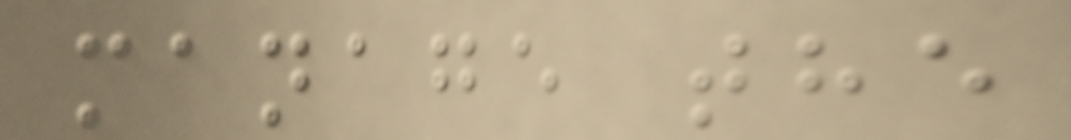manage the
